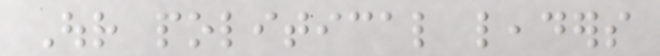Our political leaders
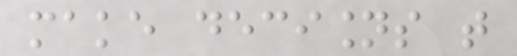make decisions that
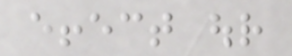effect our
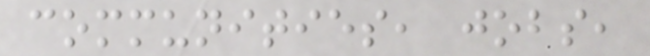communities, jobs,
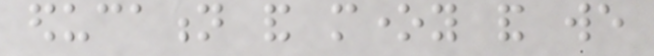education and money and we
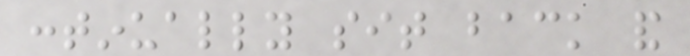continually sit back and
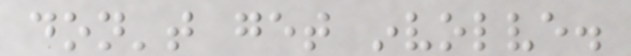don't get involve.
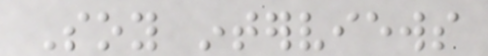Soy interviews
